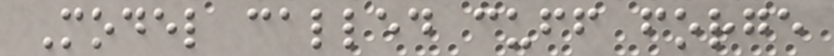Model called cuff forge
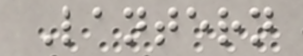Lantern
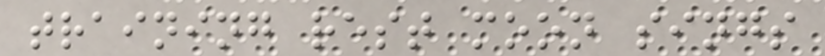training rest moon sings
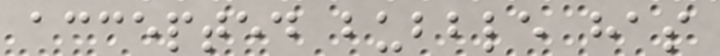accepted bubble has
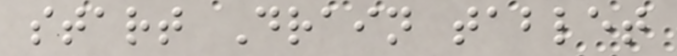start Drain tablet
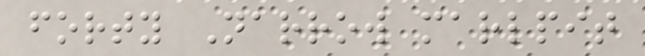forty Narrow marlpit
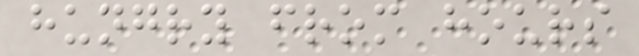hungry from hours
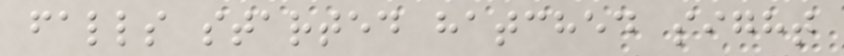falls started hatched sight
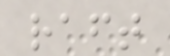raft
